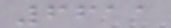6611
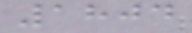1804
